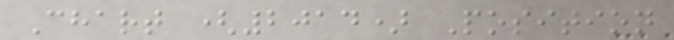Chart (2014) Position
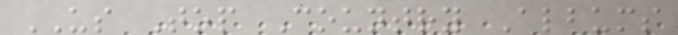US Top Country Albums
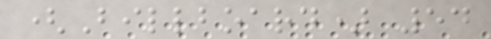(Billboard) 54
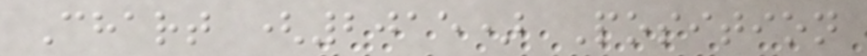Chart (2015) Position
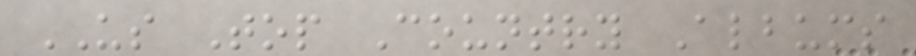US Top Country Albums
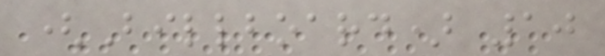(Billboard) 10
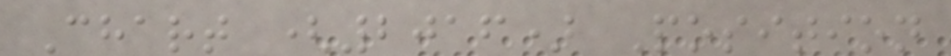Chart (2016) Position
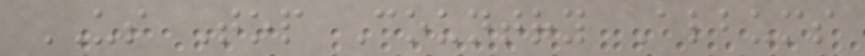US Top Country Albums
